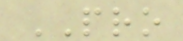PRO
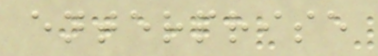enterprise
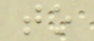to
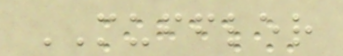MUFFLER
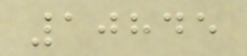10845
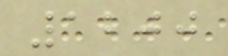1200
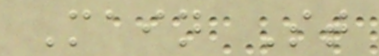Main St
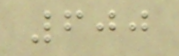600
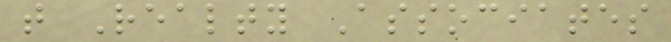t Realty Associates
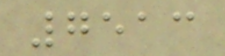7513
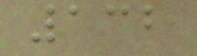132
